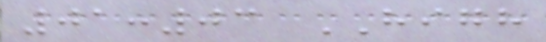01:03 HIGH
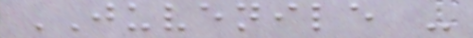JUVENILE -
